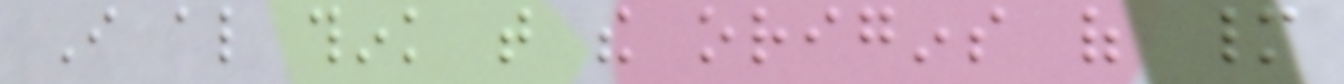I also think that the origins of many
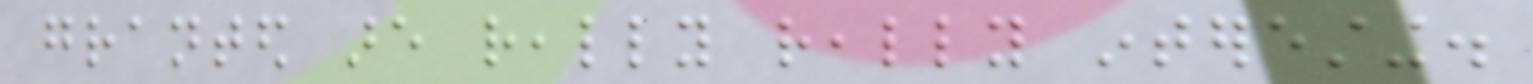granted are really really interesting.
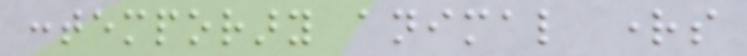contemporary animal rights
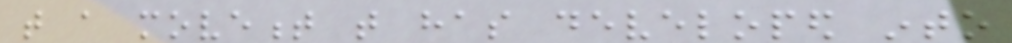that a movement that has developed into
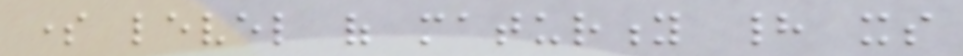some level of maturity had its
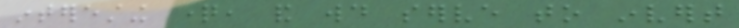interesting question, and would serve to invert
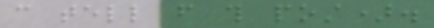can tell from this post).
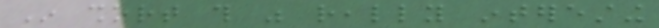In short this was really interesting
